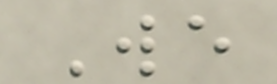We
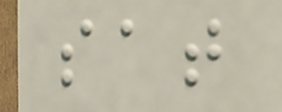sat
